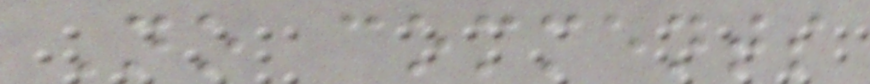No comments
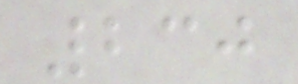230
